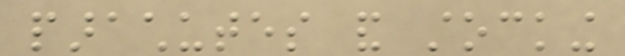parachutes and stocking
